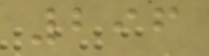296
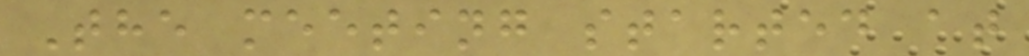The meeting started at
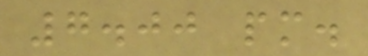7.00 pm.
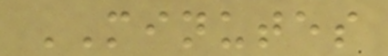MINUTES
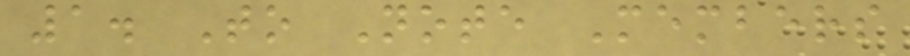1. To Note Members
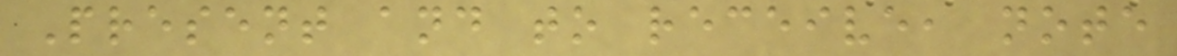Present and to receive, note
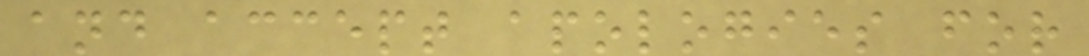and accept apologies for
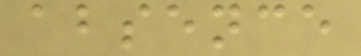absence
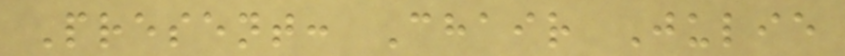Present: Chair Julie
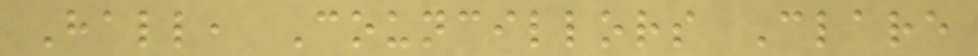Hall, Councillors Clare
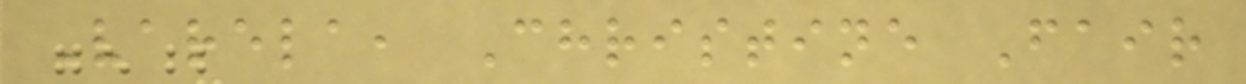Varela, Christine Fair
